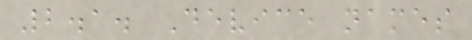2.1. Device names
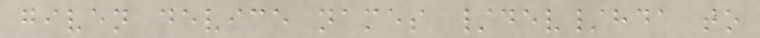given device names /dev/hda to
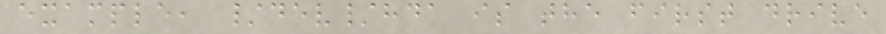example, /dev/hda is the first drive
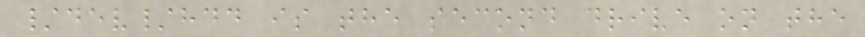/dev/hdd is the second drive on the
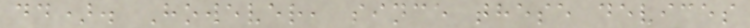dd). However, since these devices
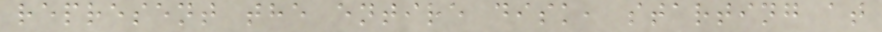represent the entire disk, starting at
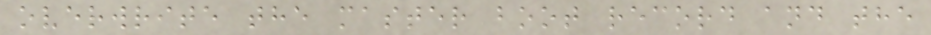overwrite the master boot record and the
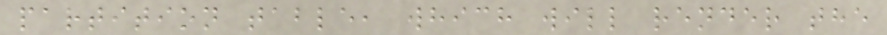partition table, which will render the
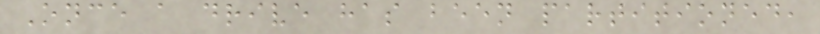Once a drive has been partitioned,
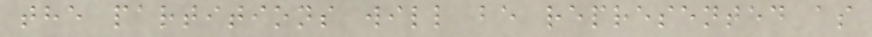the partitions will be represented as
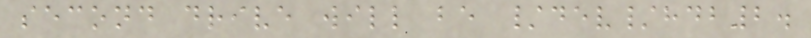second drive will be /dev/hdb2.
